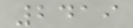2419
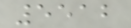5512
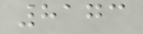8173
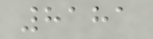8181
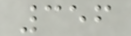356
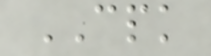CPK
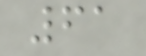61
